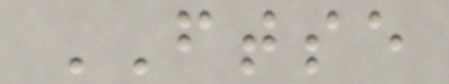FTSE
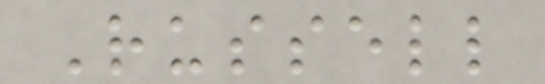Russell
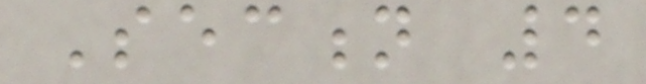Section 4
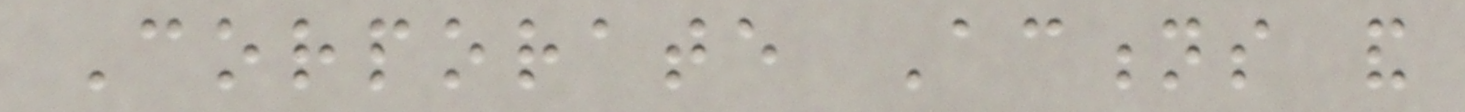Corporate Actions and
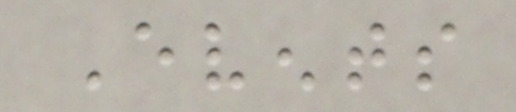Events
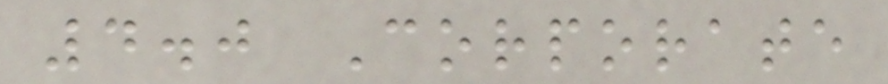4.0 Corporate
